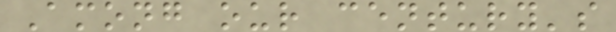Among our century's
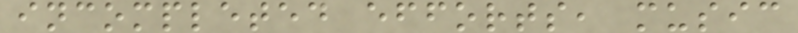incompleted efforts, music
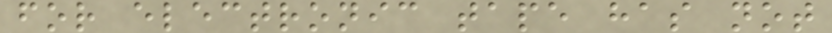for electronic tape has not
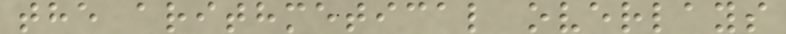the arithmetical overlays
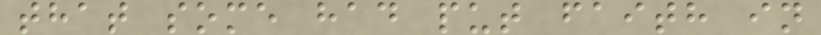that some had put faith in
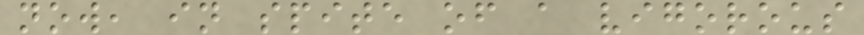now, in spite of a vigorous
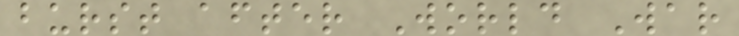burst after World War
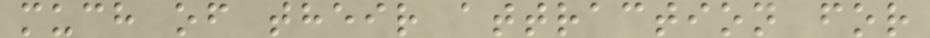much of their attraction for
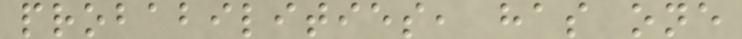probabilities, has one
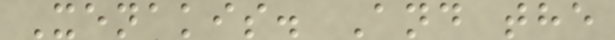Xenakis. And the
